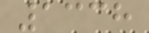1338
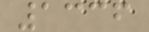1336
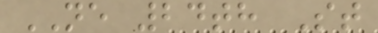NE 24th St
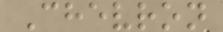Chevron
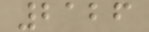2126
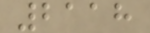2118
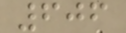606
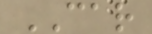CAR
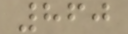860
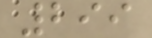299
